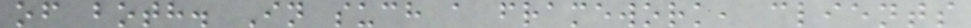of both. In such a framework, clients
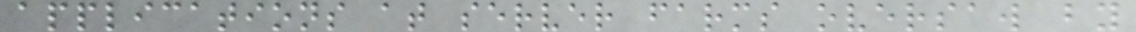applications at server farms oversaw by
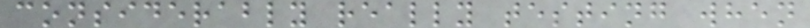considerably really testing when
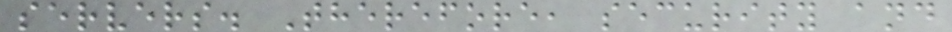servers. Therefore, security and
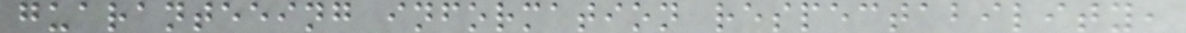guaranteeing information respectability,
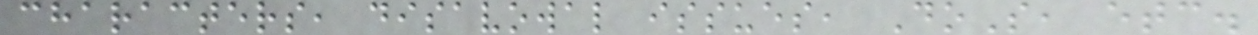characters, disavowal issues, DoS, etc.
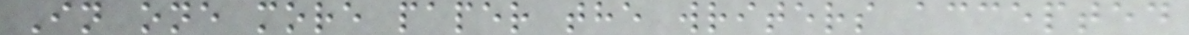In one more paper the writers accepted
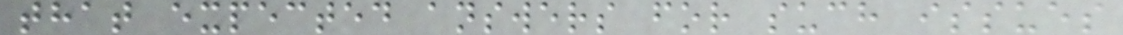that expected answers for such issues
